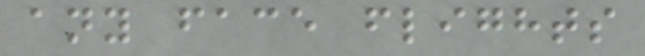any face flights
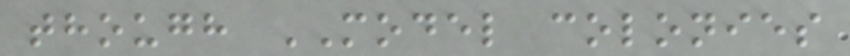though MODEL colonies
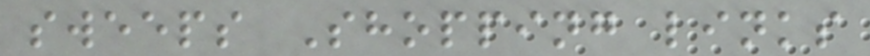sweeps Shopping links
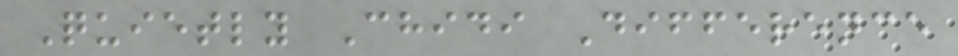Quietly Chidi Difference
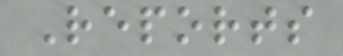Reports
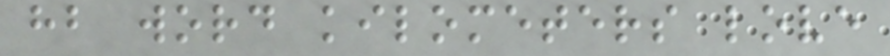hb word kilometers love
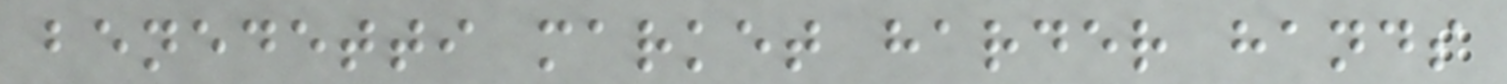benedetti market harder hands
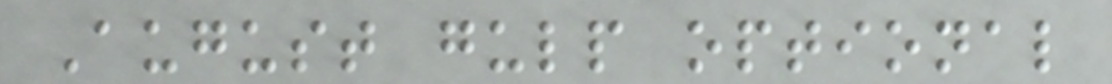August gulp optional
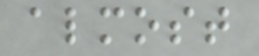almost
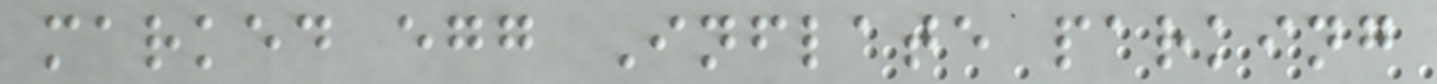marked egg Inflate parking
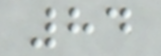84
